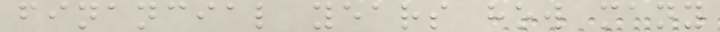financial years how many
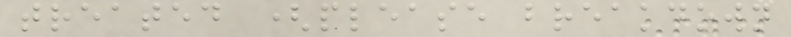treated (please breakdown
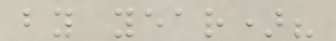by year)?
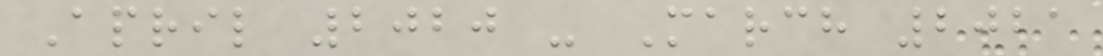April 2020 - March 2021
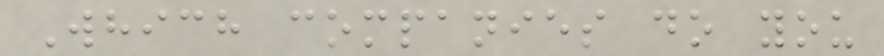Which companies do you
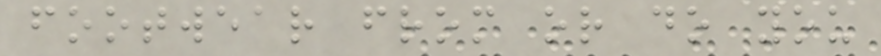footwear from or do you
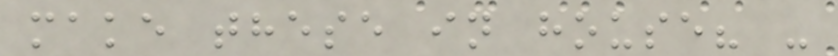make these in house? -
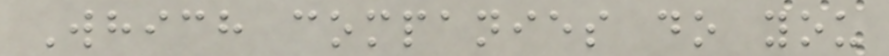Which companies do you
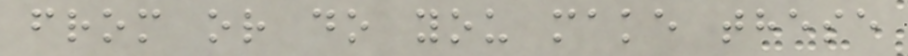from or do you make these
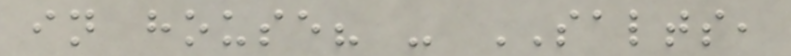in house? - SALTS,
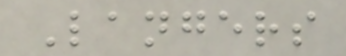Langers
